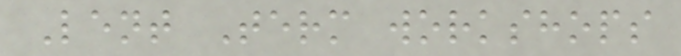Lent Term workshops
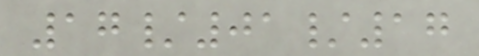17/01/17
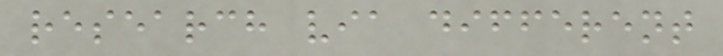research via different
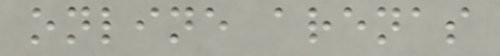online arenas
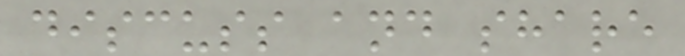discuss and share
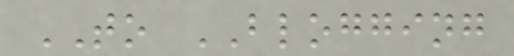TO BLOGGING
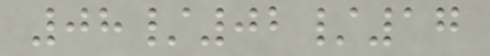08/02/17
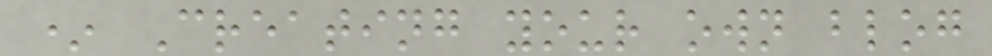* Creating your own blog
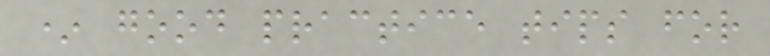* good practice tips for
